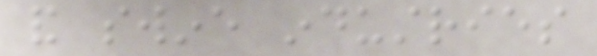and swine industries
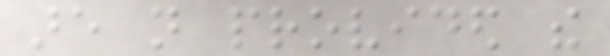are not provided the
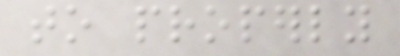to properly
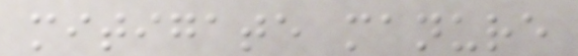mitigate manure
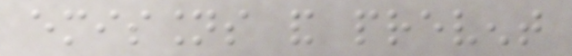emissions and prevent
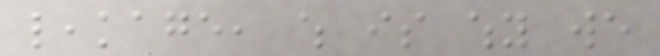leakage, which is why we
